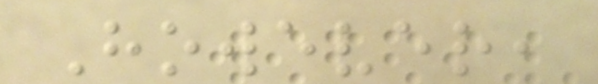However,
